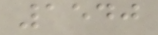1540
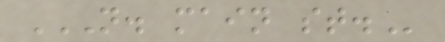N. MAIN ST.
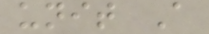unit A
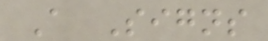A Signs
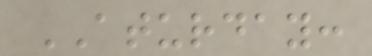ATURDAY:
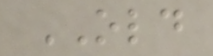OLD
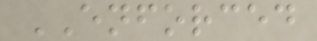ENFORCED
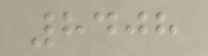8408
